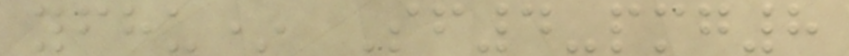yfhu* Sf4-pmg8
